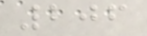206
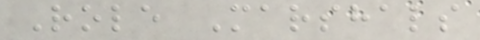Role Marshals
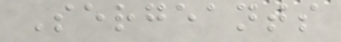Sergeants
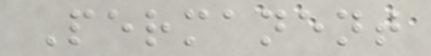Permanent
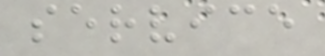service
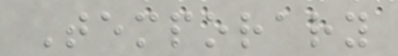Temporary
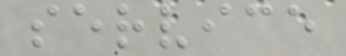service
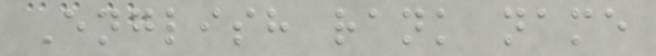English rank name
